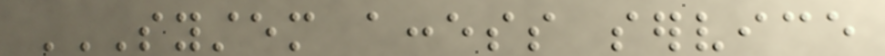SYSTEM ACCESS SERVICE
